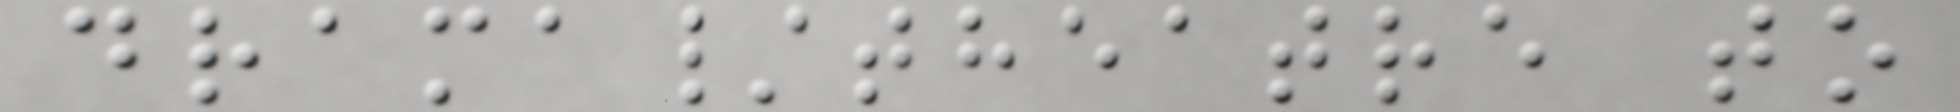drama/theatre to
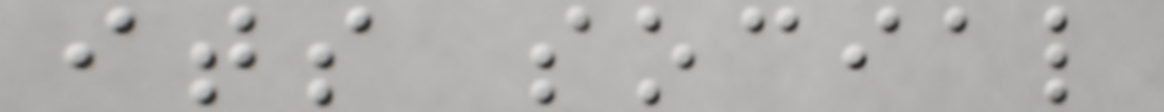its social
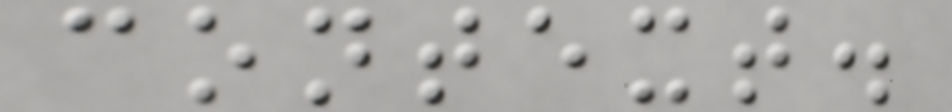context.
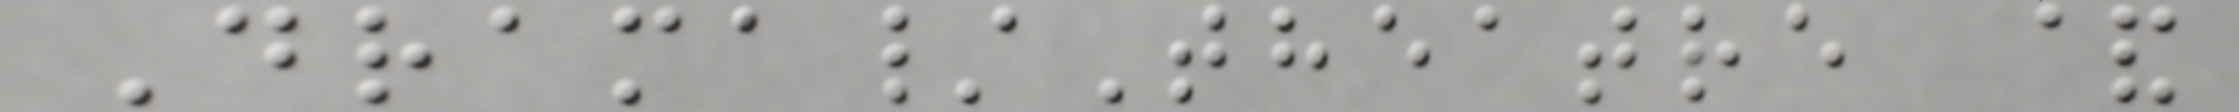Drama/Theatre &
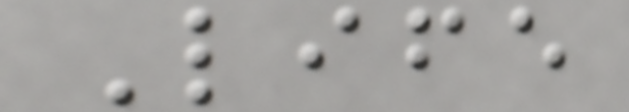Life
